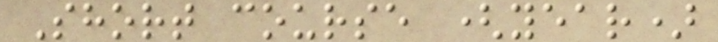Short course (year)
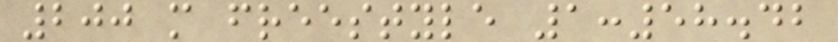200 m freestyle 1:58.42
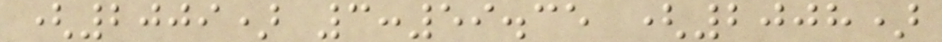(2009) 3:59.35 (2008)
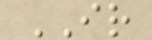IR
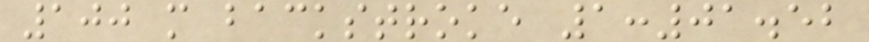100 m backstroke 1:01.52
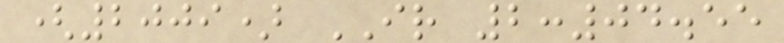(2009) IR 2:04.55
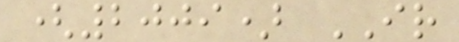(2009) IR
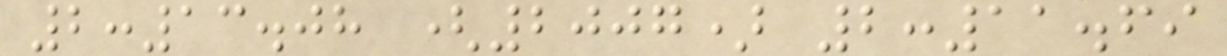2:13.08 (2007) 2:11.69
